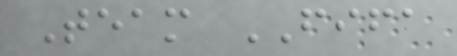Team FIFA
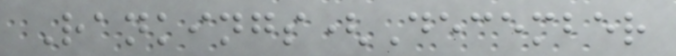Rankings(December
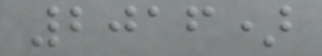2016)
